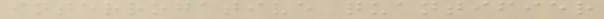interrogative quantifier
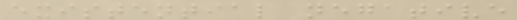existential negative
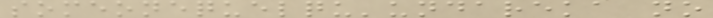someonequelqu'undareka no
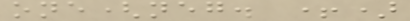one(neg. +)
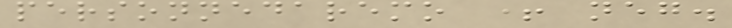personnedaremo + neg.
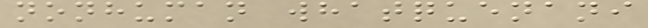nonhuman whatquenani
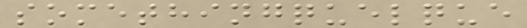somethingquelque
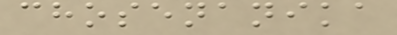chosenanika
